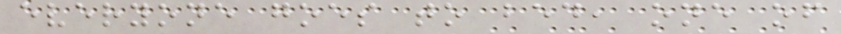everyone goes to bed, one of
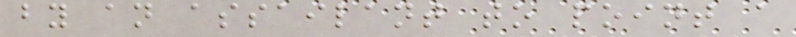by an assailant to point a
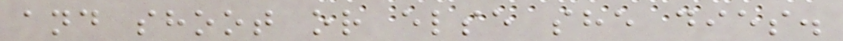and shoot or else she dies.
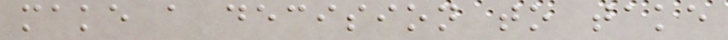make a decision to take
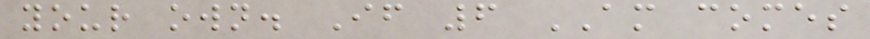your own. If 6 AM comes
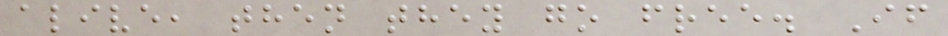alive, then they go free. If
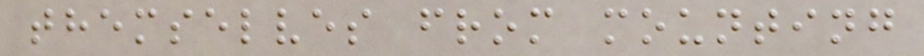themselves from mounting
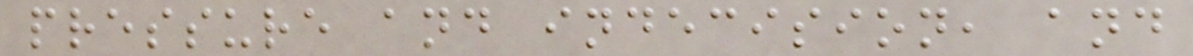pressure and indecision, and
